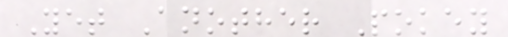Yet Another Pokey
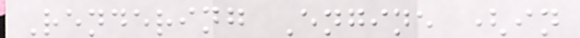Rendering Engine (in
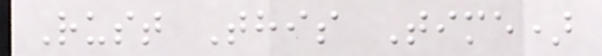Rust This Time)
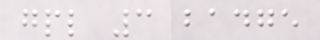gpl 3 badge
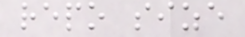repo size
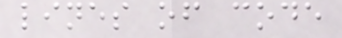lines of code
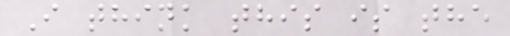I think this is the
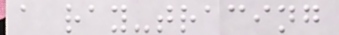a ray-tracing
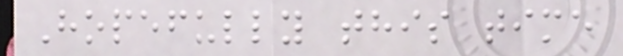Hopefully this time
